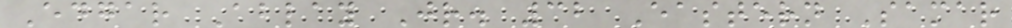Edgar Ablay Jr. 32 Eastern Samar
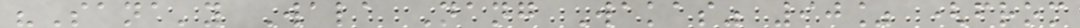"Sana'y Wala Nang Wakas" 90% (from
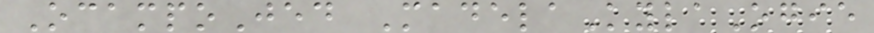OcampoJed MadelaKylaOgie
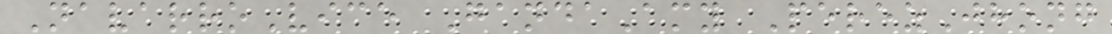NavarroVice GandaAmy PerezJhong
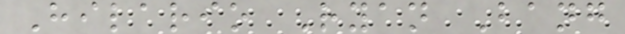Hilario Ryan Bang
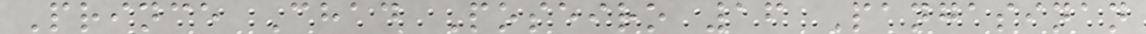Prince Chad Poseiro 16 Pangasinan
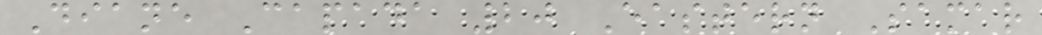Diane Capada 20 Eastern Samar
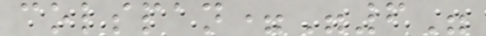colspan="6"
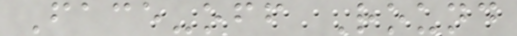Face-off Round
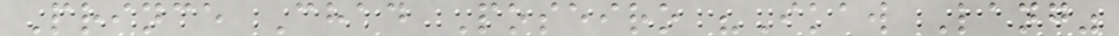Prince Chad Poseiro "Ikaw Lang"
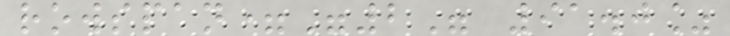rowspan="2" 91.0%
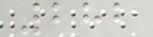282
